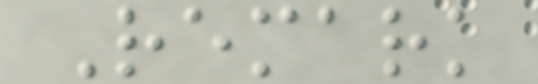Remark
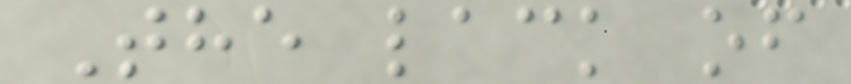The lack of
